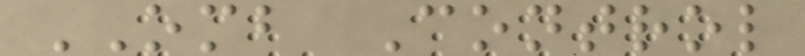OMB Control
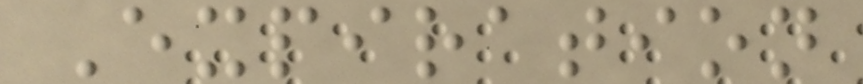Expiration
